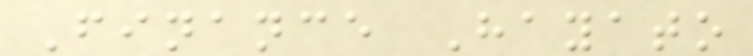Finance Hayato
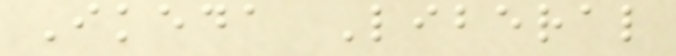Ikeda Liberal
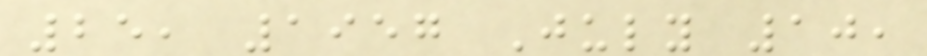25, 1957 July 10,
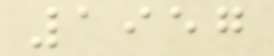1957
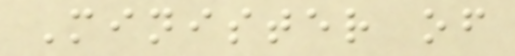Minister of
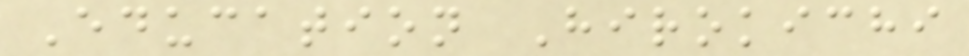Education Hirokichi
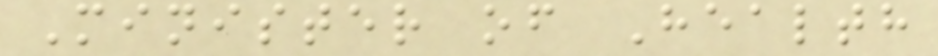Minister of Health
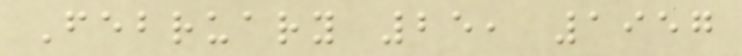February 25, 1957
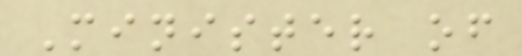Minister of
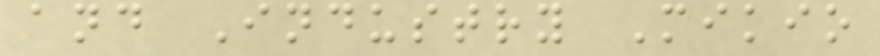and Industry Mikio
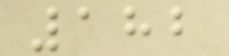182
